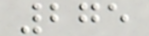275
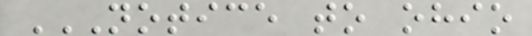NOTICE TO OHIO
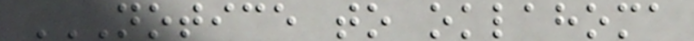NOTICE TO OKLAHOMA
